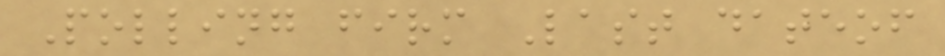Polling firm Last dateof
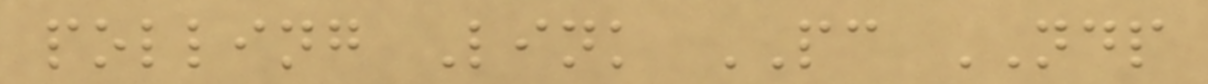polling Link PC NDP
